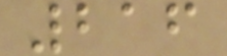216
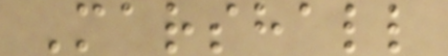Marshall
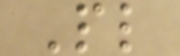Pl
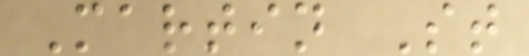Martin St
